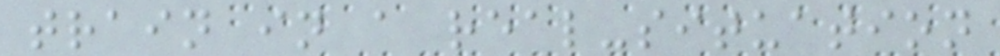train in a real-situation
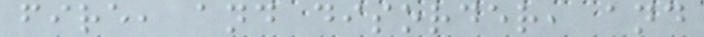fire, and disorder, and
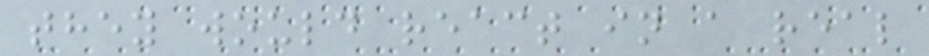they would react in a real
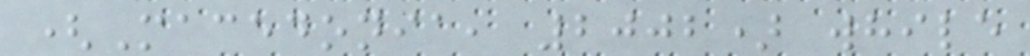(Macedonia, 2002) while
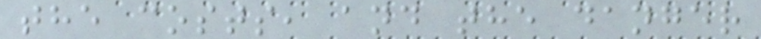the costs, and the danger
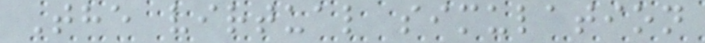The virtual simulation
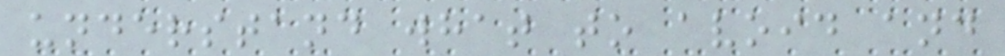understand what to avoid and
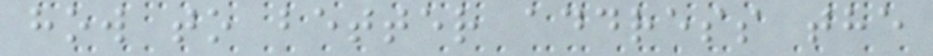how to better address the
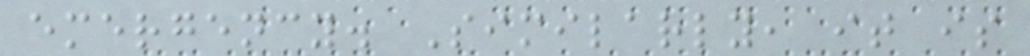emergency. Similarly, it is
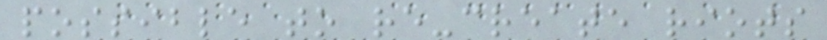possible to re-create riots
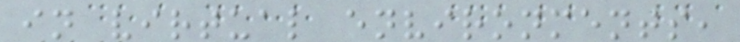in virtual environments,
